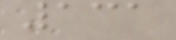131
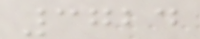3724
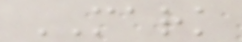MARK
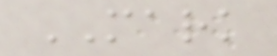MARK
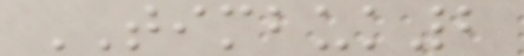TIMBUK2
